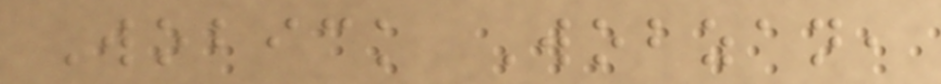Wobick Wobzan,
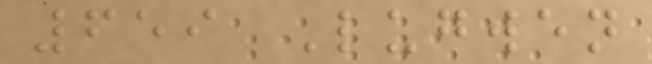659 Lugwen
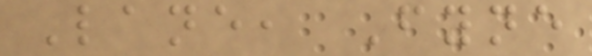Lane, Fyne
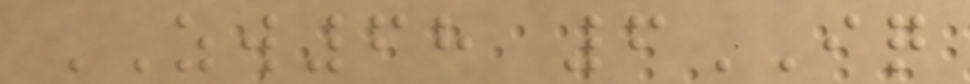ZW68 6IQ
